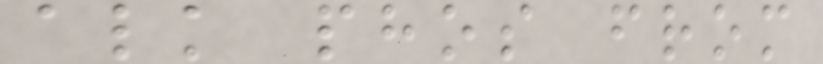alk phos from
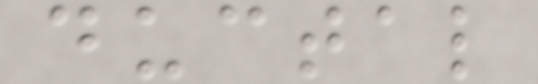ductal
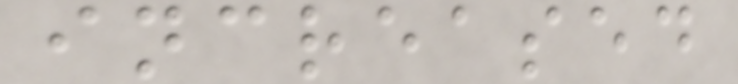increased
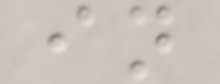in
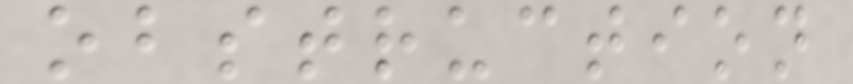obstruction
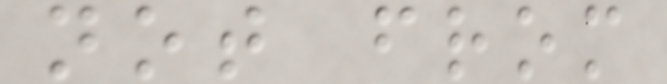not from
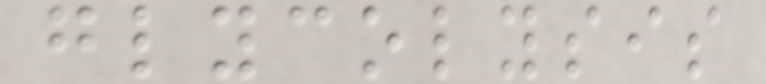glycolysis
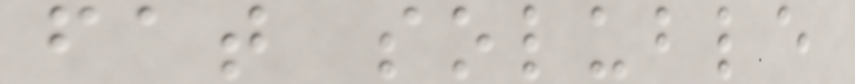fat soluble
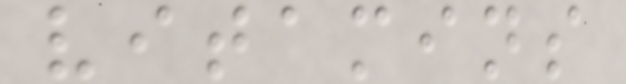vitamins
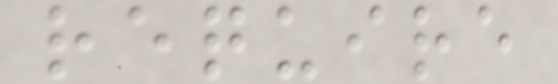require
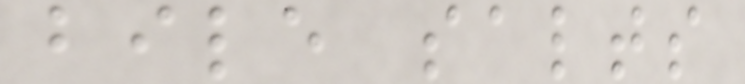bile salts
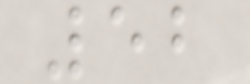52
